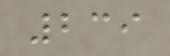239
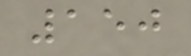150
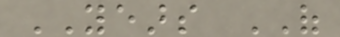YEARS OF
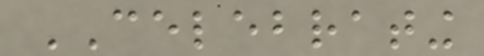CELEBRATING
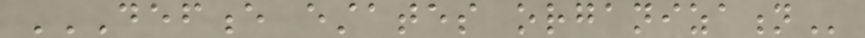DEFENCE ESTATES ORGANIZATION
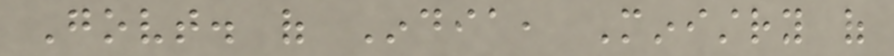Govt. of India, Ministry of
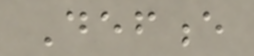Defence
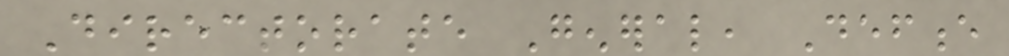Directorate General, Defence
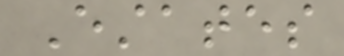Estates
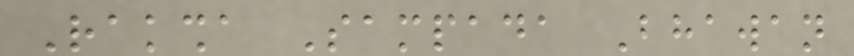Raksha Sampada Bhawan
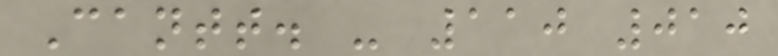Cantt. - 110 010
